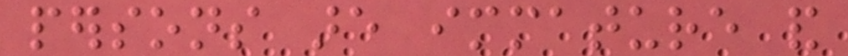persons are immature and
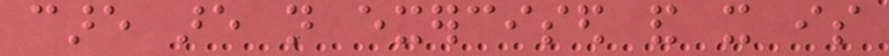care are not exercised and it is
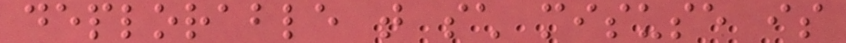deplorable that such misuse is
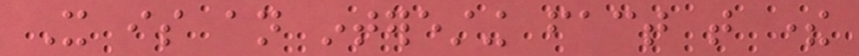It is an interesting fact that there
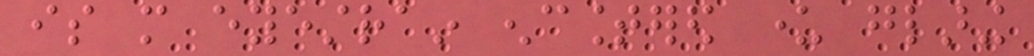is more eyestrain encountered under glaring
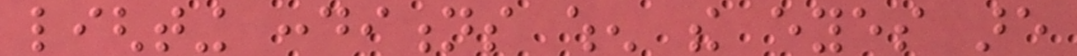lighting conditions when the eyes are
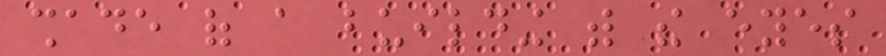shade of a building with the eyes
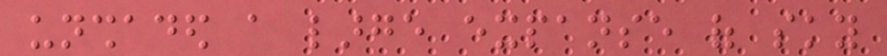unshaded a large expanse of sky
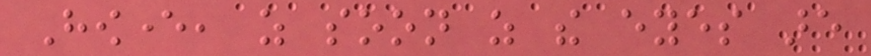However, as soon as the eyes are
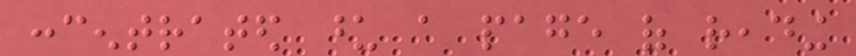concentrated upon a page of reading
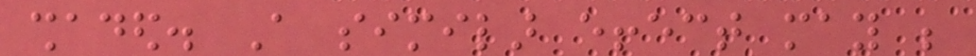shaded. A similar effect may be
